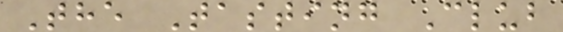The Tasting Club
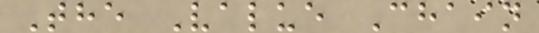The Value Chain
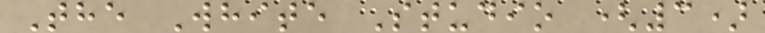The White Studio (3)
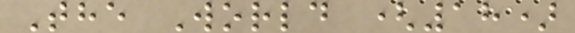The World (18)
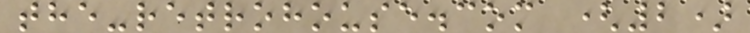the-retrohouse.com (2)
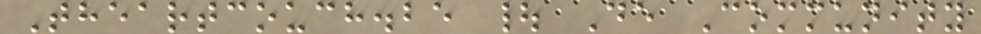Theartcouch.be | De Community
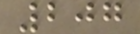207
